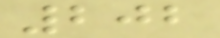202
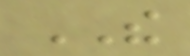THE
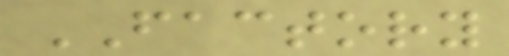FACTORY
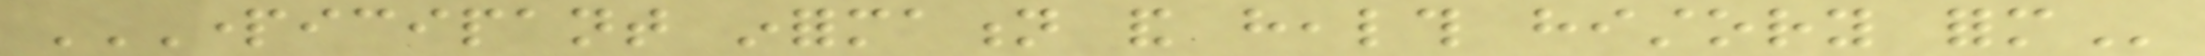PARTICIPANT INFORMATION AND HEALTH HISTORY FORM
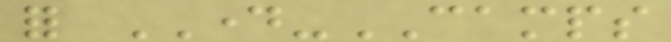for DAY-CAMPS
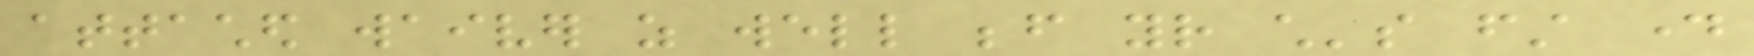attached waiver as well before your child's first day
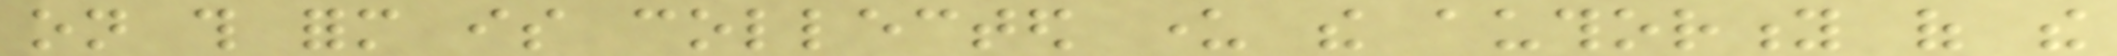on this form is collected under the authority of the
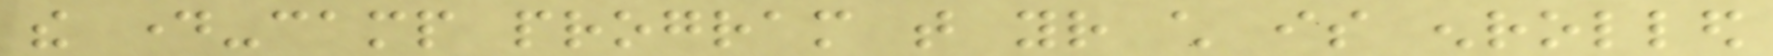the day-camp program that your child is enrolled
